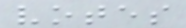votes
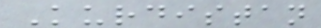Kurdistan
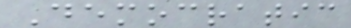Democratic
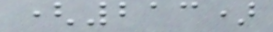(213)
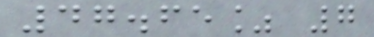47.65% 7
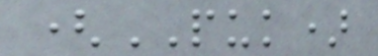(PUK)
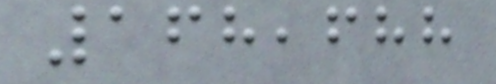168,688
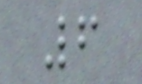6
